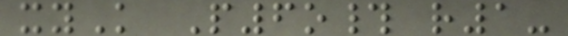xyK P6o# r1-
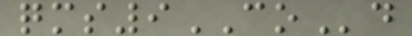qms9COd
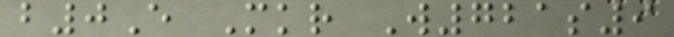b0E Mkr W721s9
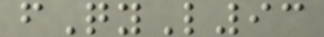fQyL93
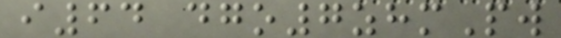i64 dgo7zhmPw
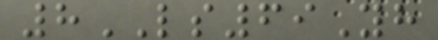8LS69Yh
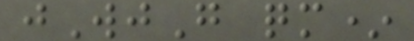jWjG qm*
